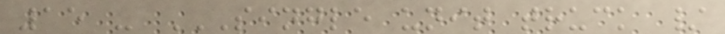15 - SINGLE UNIT TRUCK /
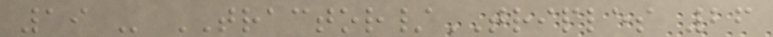19 - TRACTOR/TRIPLES 26
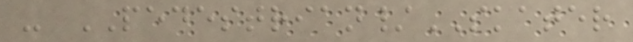- PEDESTRIAN/SKATER
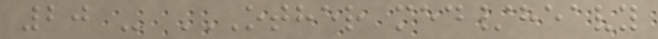20 - OTHER MED/HEAVY
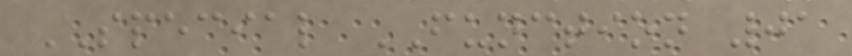SPECIAL FUNCTION 01
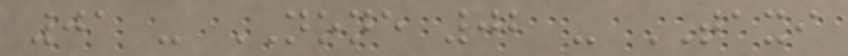01 - NONE 02 - TAXI
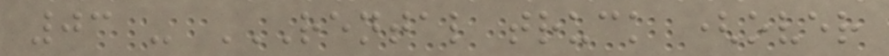03 - RENTAL TRUCK (OVER
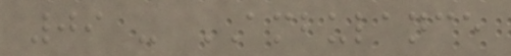09 - AMBULANCE
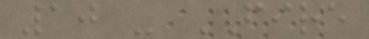10 - FIRE
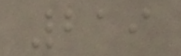219
